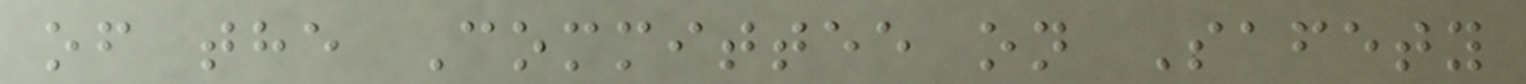of the Committee on Safety
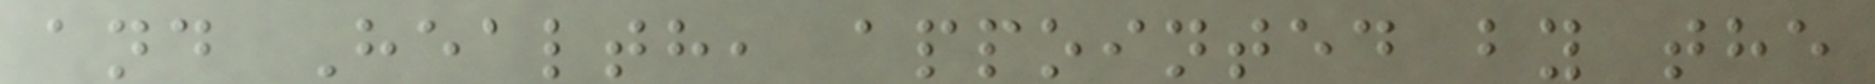and Health, appointed by the
